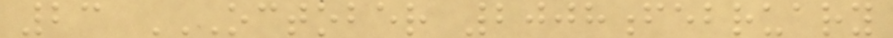23 OCTOBER 2008FEBRUARY
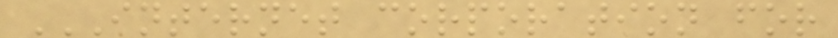INTERNET CORPORATION FOR
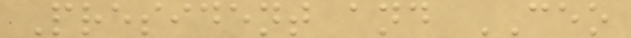President and CEO
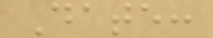Date:
